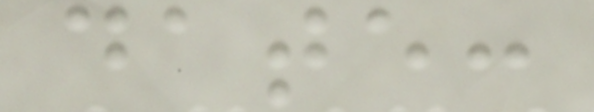date:
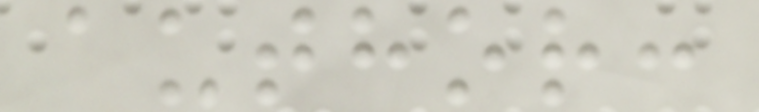author:
